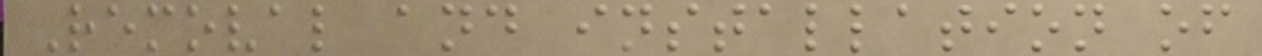Removal and installation of
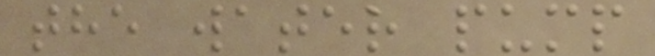the water pump
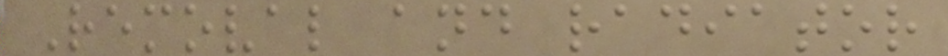Removal and radiator
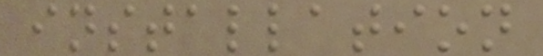installation
